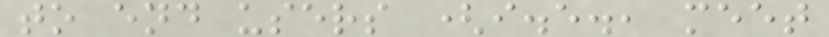to end users (i.e., meet
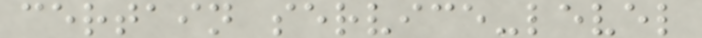certain service-level
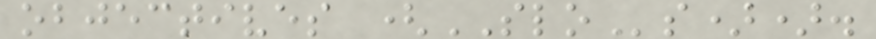objectives (SLOs)).
